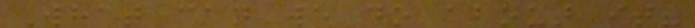What can we do about it?
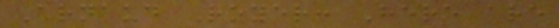Arnaud Royer: Here are
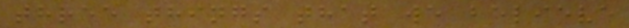three things that we believe
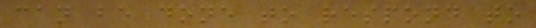can be done to respond to
